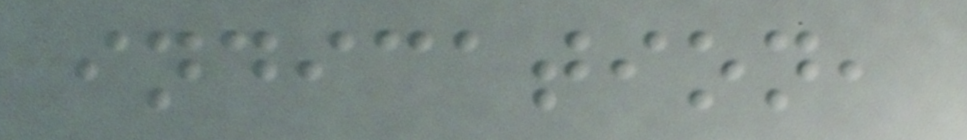indication,
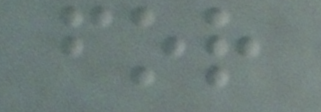for
